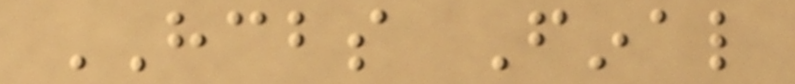HCBS Final
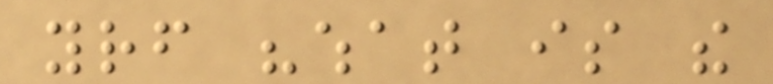yourself "what is the
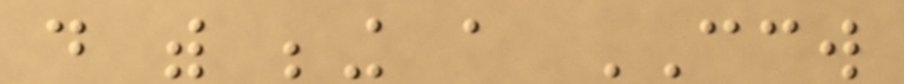do with being a CCW
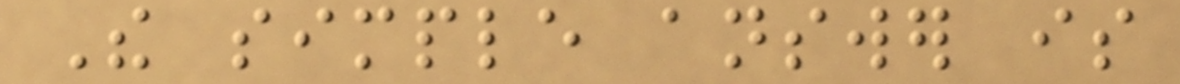The simple answer is
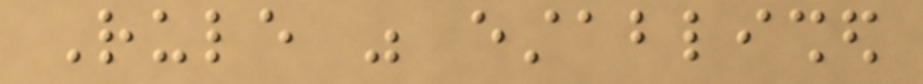Rule was established
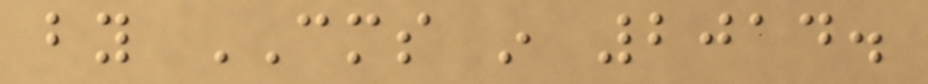by CMS in 2014.
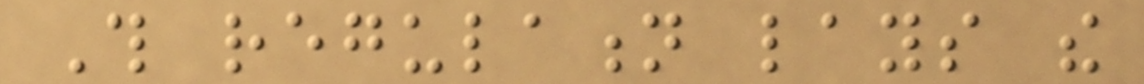This regulation lays the
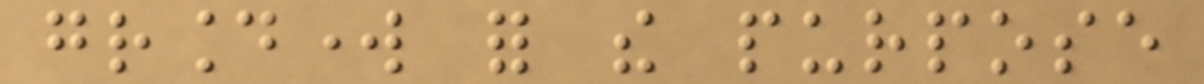groundwork for the purpose
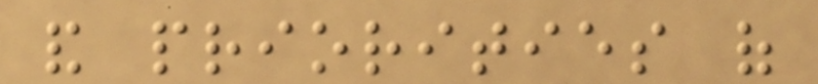and priorities of
